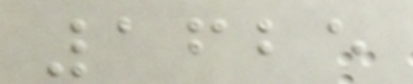1625
